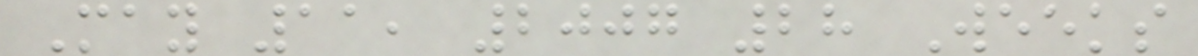May 11, 2007 28 Weeks
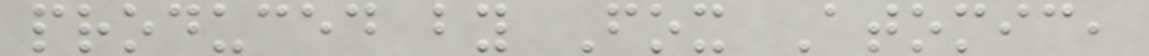produced by Fox Atomic,
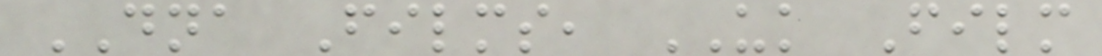DNA Films, UK Film
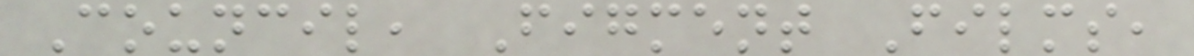Council, Figment Films,
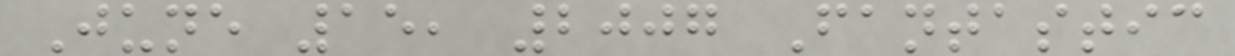June 15, 2007 Fantastic
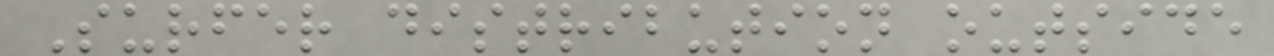Surfer distribution outside
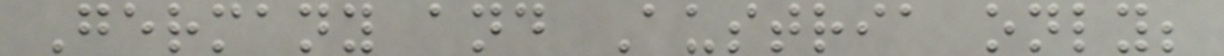Germany and Austria only;
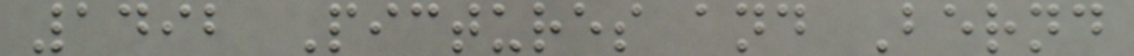1492 Pictures and Bernd
